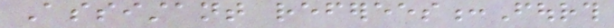Assistant referees:Fourth
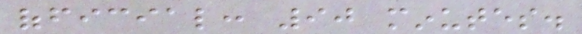official: 90 minutes.
